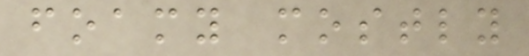foamy mostly
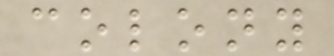colony
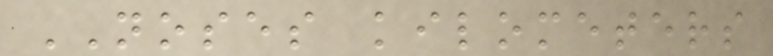NOSES kilometers
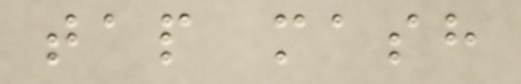tap mash
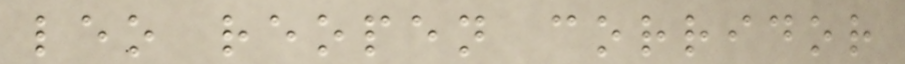leo reopen corridor
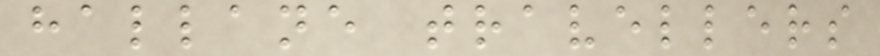hallane travellers
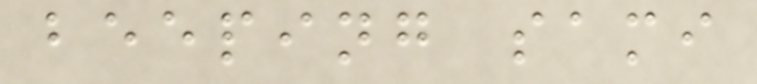beeping sami
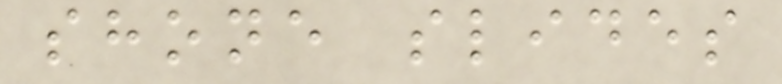shone slides
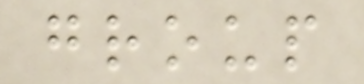group
